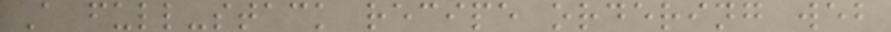A full-stack recipe ordering web
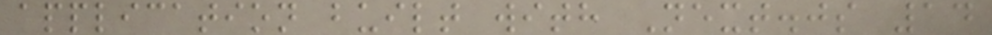application built with Next.js 14
